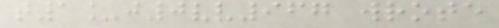t1_j0vv967 wrote
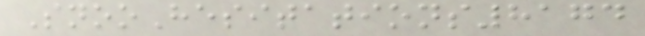SnooHesitations8174
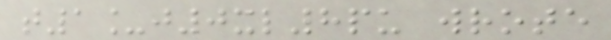t1_j0xl8pu wrote
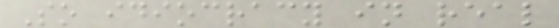So idiocracy in real
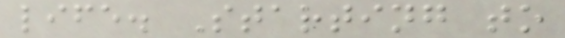life. Starting to
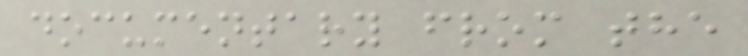documentary from the
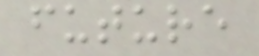future
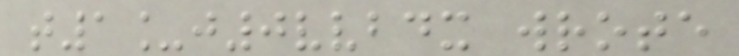t1_j0vvbdx wrote
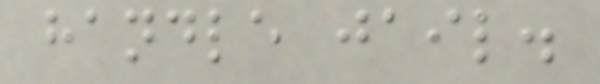handle jail.
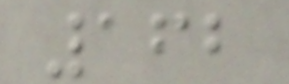162
